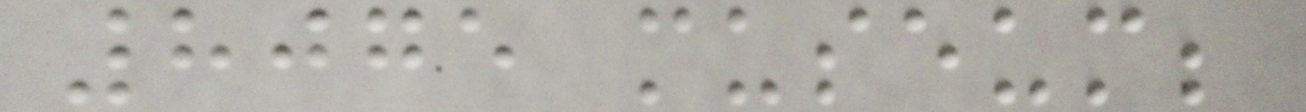8075 museum;
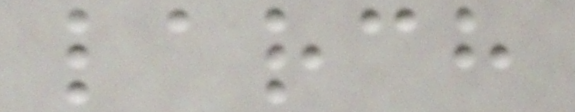larch
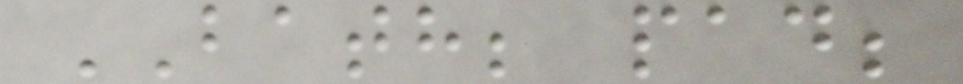BATH; pad;
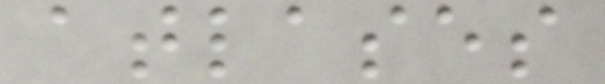atlases
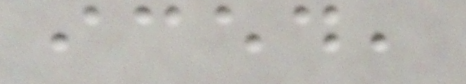iced,
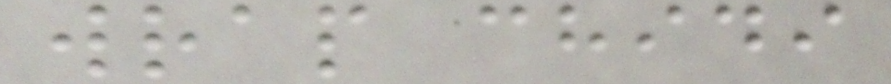wrap chidi
